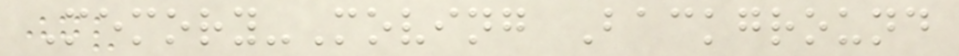Memory-Moving Background
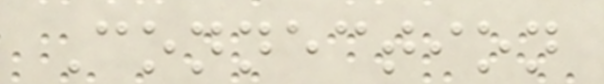Connection
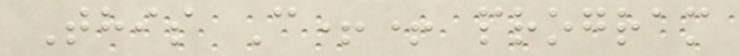This C++ program
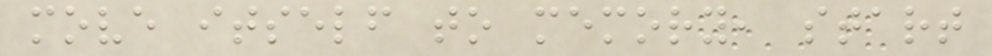move itself to memory, start
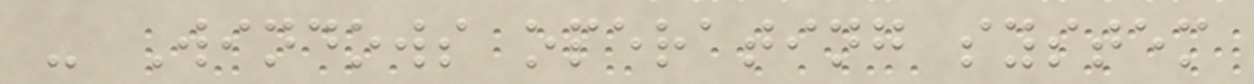- Windows operating system
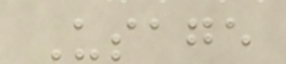Usage
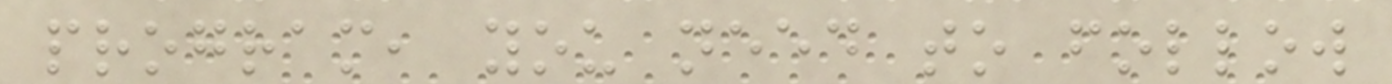program, you need to follow
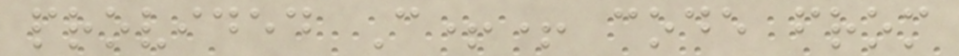provided C++ code from
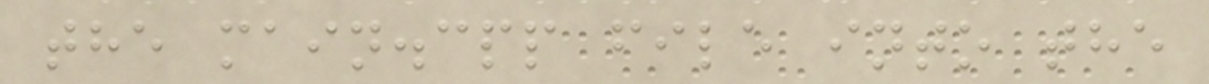the main.cpp file into the
